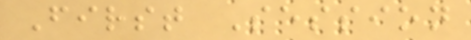First Session
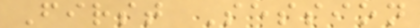First Session
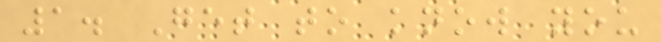1. Get to know you
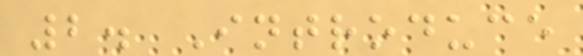2. Introduce
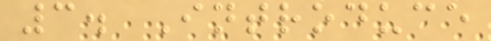3. Introduce
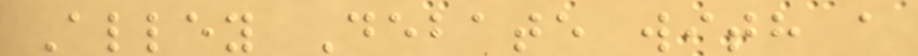Alley Debate with a
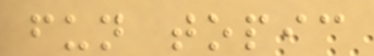fun topic
